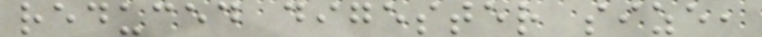reduced digester size,
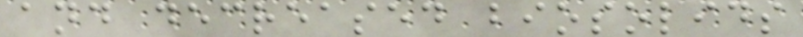and decreased biosolids
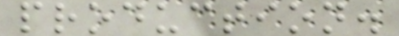production.
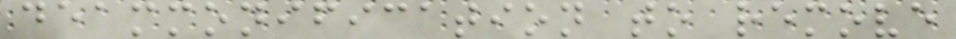deammonification to remove
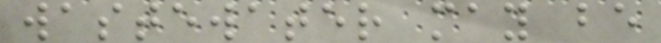wastewater may be
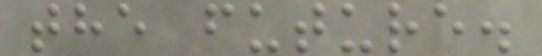the future.
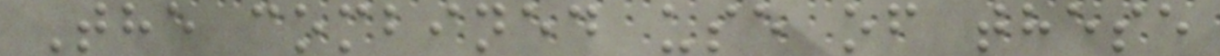The combined use of these
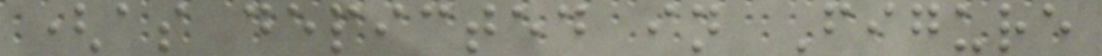(as depicted in Figure
